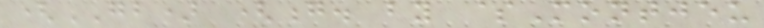(GB) (g. by $Montjeu
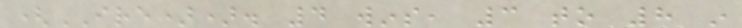(IRE)). 4 wins, 3 to 8 in
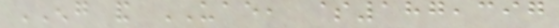ENG and UAE, $187,397
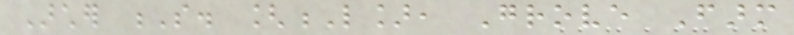Archer S. [L], Grove Farm
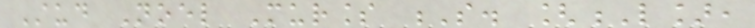Stud Noel Murless S. [L],
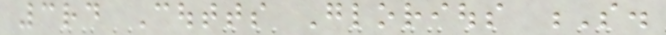3rd Coutts Glorious S.
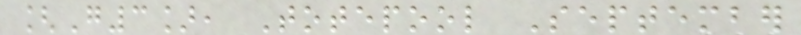[G3], Totepool September
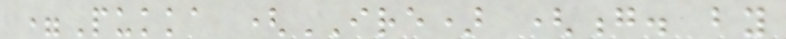=Pukka (IRE) (g. by
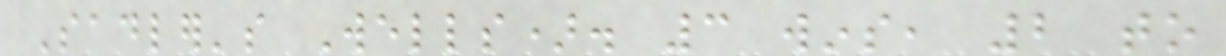Sadler's Wells). 3 wins, 2 to
